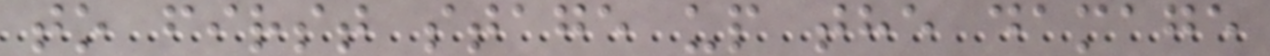to first stage up the damage
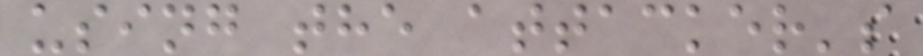using the attacker's
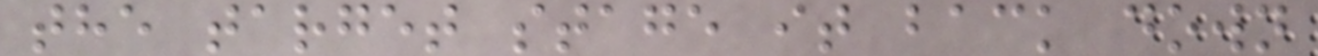the target stage it back down
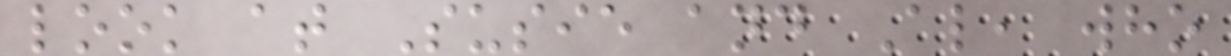look at Susie and Al, who
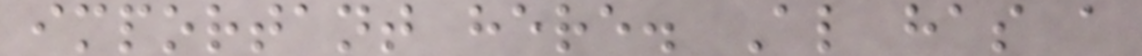important here. Al has a
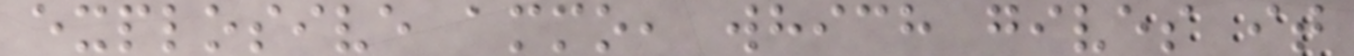explosive ammo, which gives it
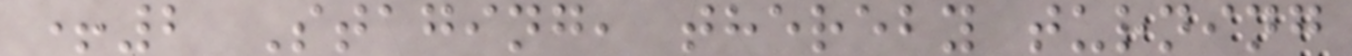+2 Staging, thereby turning
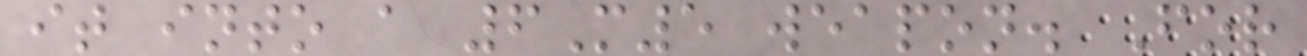it into a 6M5 weapon. For
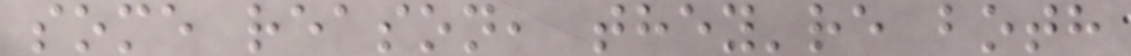some reason, they're both
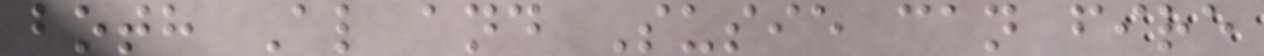both Al and Susie can fire
